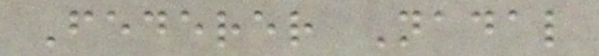Federer Nadal
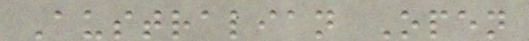Australian Open
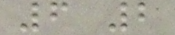6 2
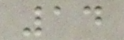14
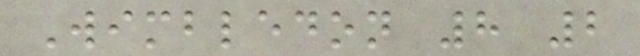Wimbledon 8 2
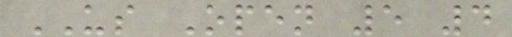US Open 5 4
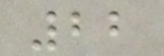22
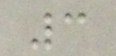3
